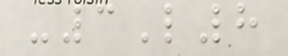-3L8
